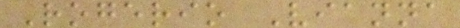Rogerio Vianna
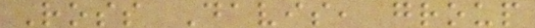Ross Davis, group
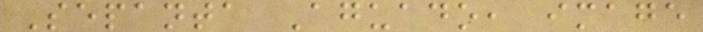Sepanta Aguado, image
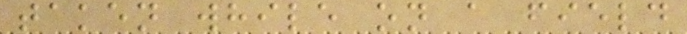taken while on a field
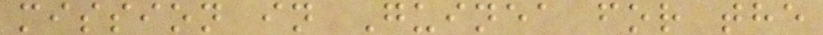mission in Guinea for the
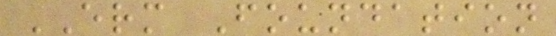ERM Foundation
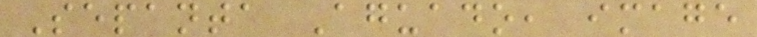Sepanta Aguado, image
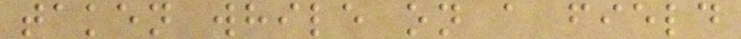taken while on a field
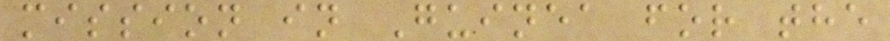mission in Guinea for the
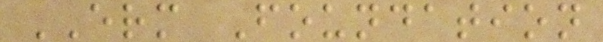ERM Foundation
